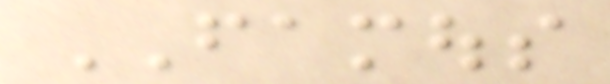FAMOUS
